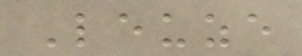Leuze
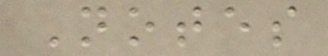Notes
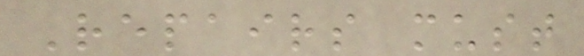Repairs must
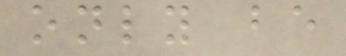only be
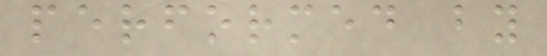performed by
